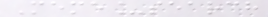Meme_search
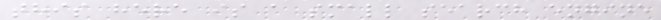this here is a small search engine
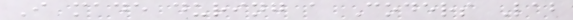I made during a Coders Lab
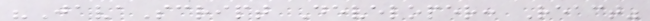"JavaScript Developer: React"
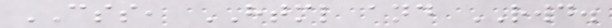CSS, HTML and RWD.
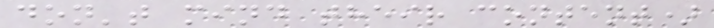don't mind their content)
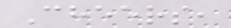Cheers,
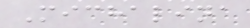Michalina
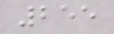255
